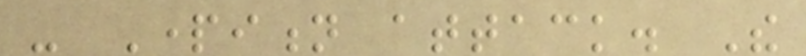- Partition attack. The
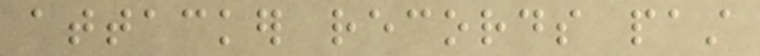attacker records past
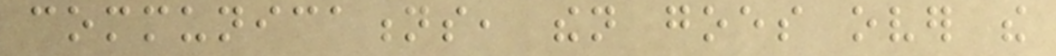communications, then goes over the
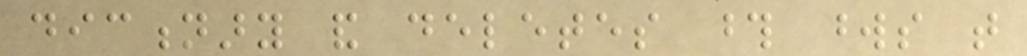dictionary and deletes those words that
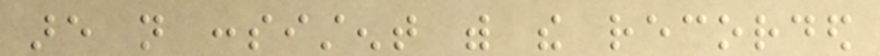are not consistent with the recorded
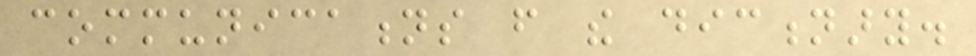communications from the dictionary.
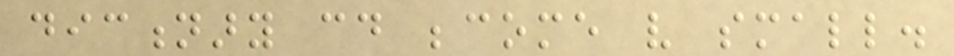dictionary could become very small.
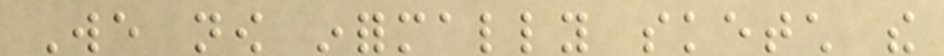We now informally sketch the
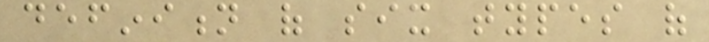definition of six types of
